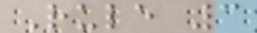Rule 3
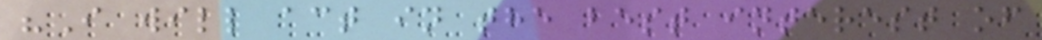"I will act in the best interest of
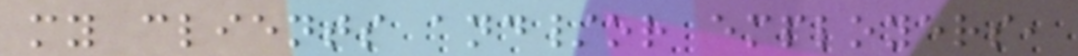my clients and/or employers,
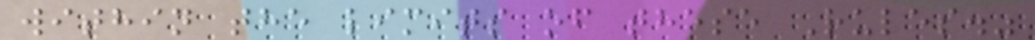within the limits of these Rules."
